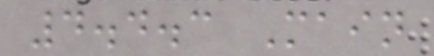4.4.3 Main
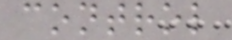control
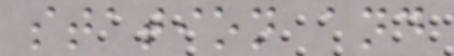station and
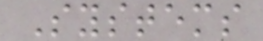Systems
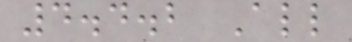4.4.2 All
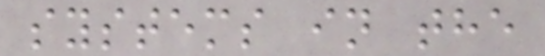systems in the
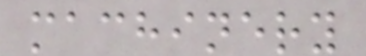machinery
